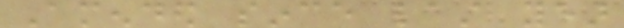Amended since last year
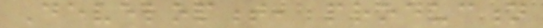Development, production
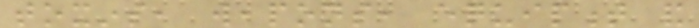toxins, weapons, equipment and
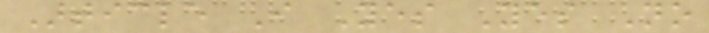Article I Yes Yes No
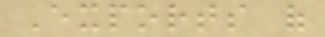Exports of
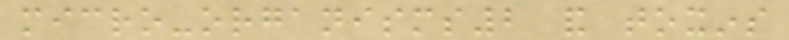micro-organisms2 and toxins
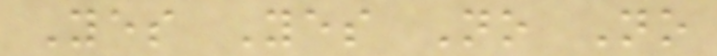Yes Yes No No
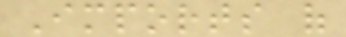Imports of
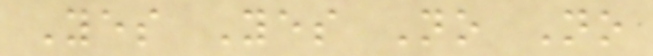Yes Yes No No
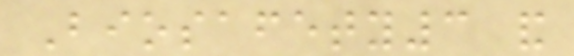Biosafety3 and
